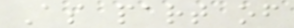As part of
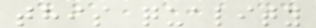this quality
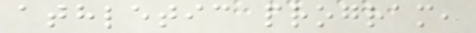athletic program,
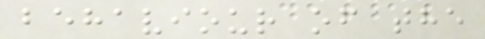behaviour of the
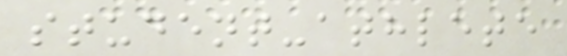student-athlete
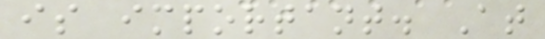is important. At
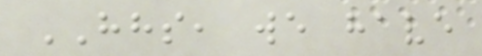HHS, we have
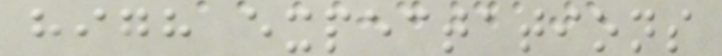high expectations
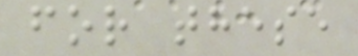for these
